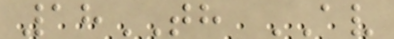18TH AV
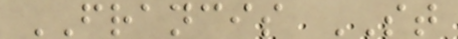FRANCIS ST
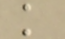k
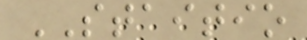STAITIO
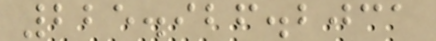225.926.2031
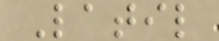Latil
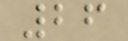26
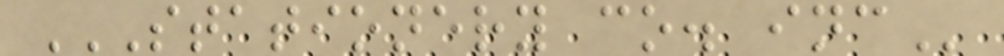STATIONERY CO. INC
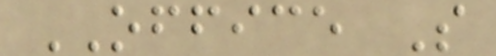OFFICE S
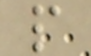p
